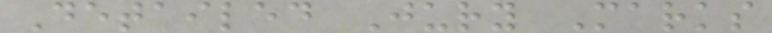Detailed Jury Marks
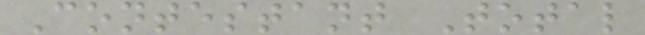Contestant Total
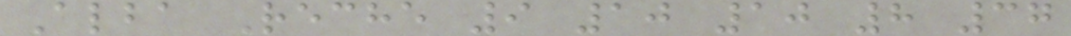Alba Reche 9 10 10 8 37
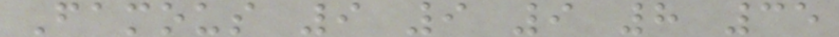Famous 9 9 9 8 35
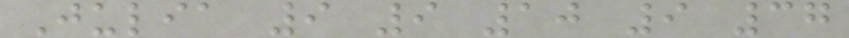Julia 9 9 10 9 37
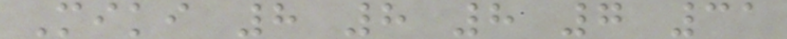Miki 8 8 8 7 31
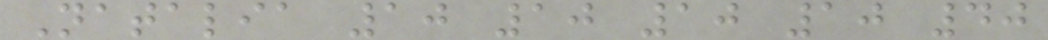Natalia 10 10 10 10 40
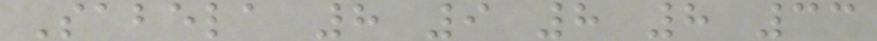Sabela 8 9 8 8 33
